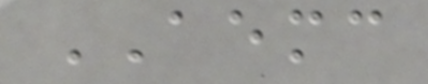AEMC
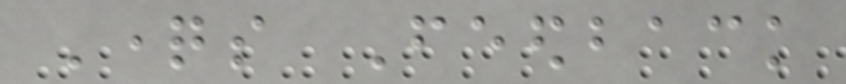Questions Feedback
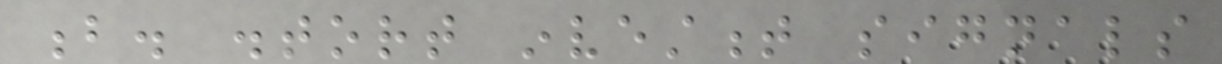b. distort investment signals
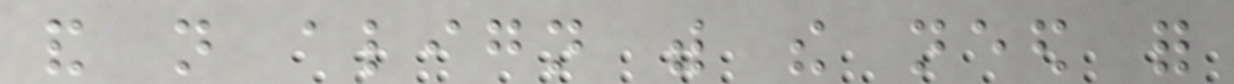and not align with the need for
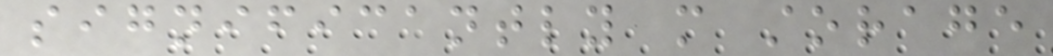significantly more storage
